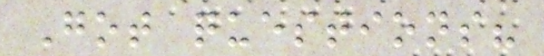Got questions?
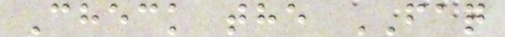Check the FAQ
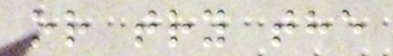or try the
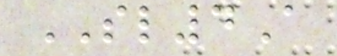SL4A
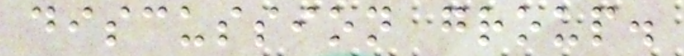discussion group.
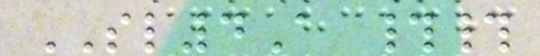SL4A ##
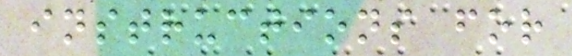instructions for
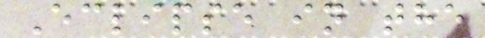Eclipse in the
